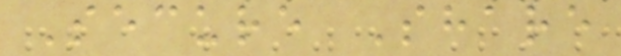Secure Share
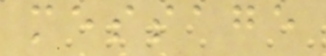message
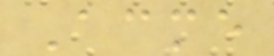Acme
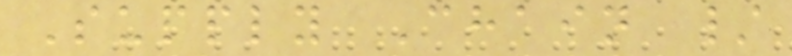Supply Chain /
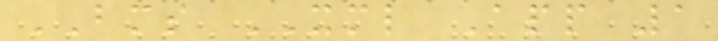BMS XML App 1
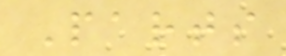Parts
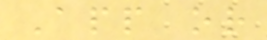App or
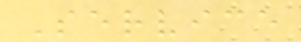Service
